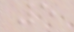5
